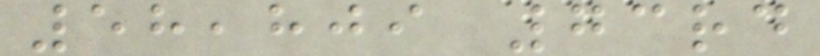58,809 73rd
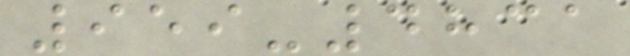959-4831
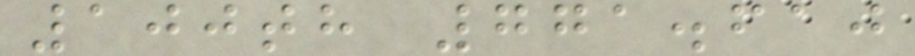100th 771.610
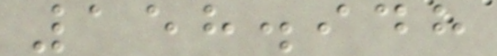158.948
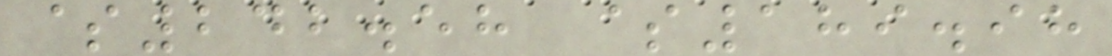$242.58 $189.98
